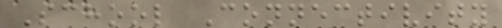School Connectivity
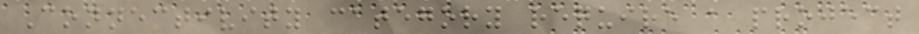Connectivity category require a project
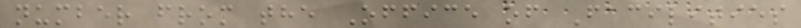number from the Office of Facilities
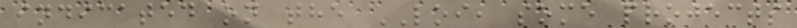indicated on the LOI, some projects
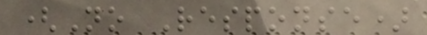(No Response)
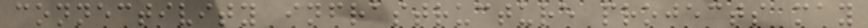connectivity infrastructure projects may
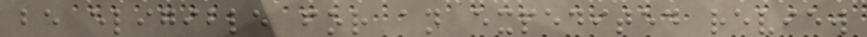be eligible for an expedited review
